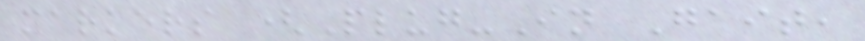markers (Plug-In Gait,
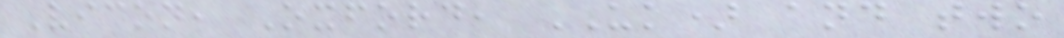Vicon, Oxford, UK) and two
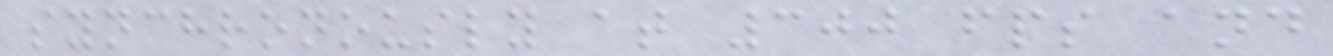synchronously at 300 fps and
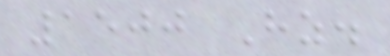1500 Hz.
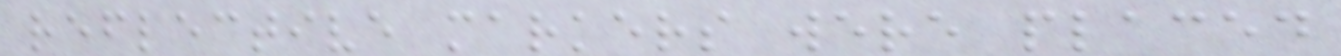reflective markers were placed
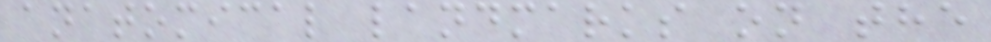anatomical landmarks on the
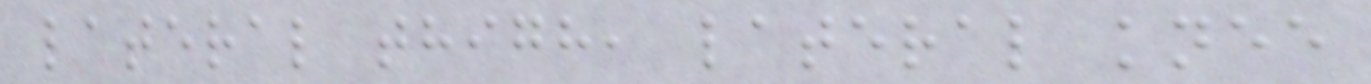lateral thigh, lateral knee
